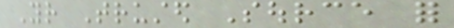Your Trusted Source for
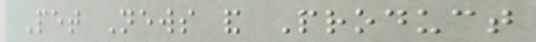Pet News and Product
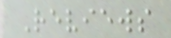Reviews
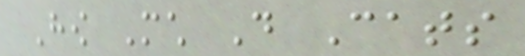How Much Do Cats
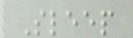Sleep
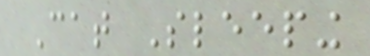Cat Sleeping
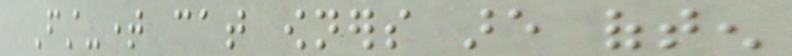First-time cat owners are often
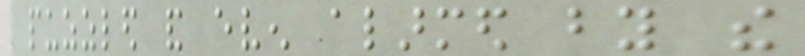puzzled and even alarmed by the
